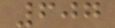607
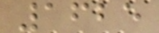1625
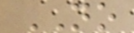NO
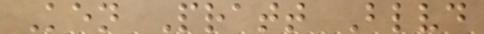Ken Pratt Blvd
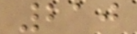210
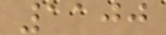1100
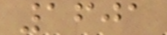1601
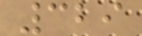329
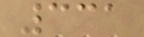331
